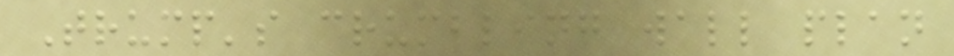Trump's crumbling wall plan
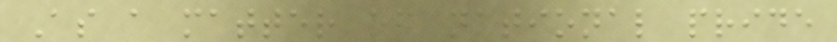As a matter of national pride
